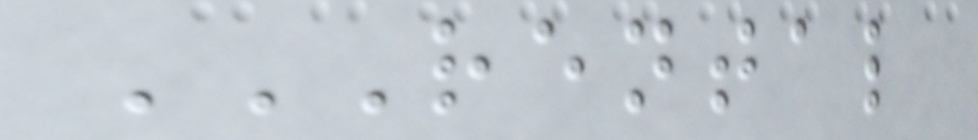RENTAL
